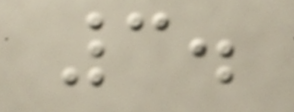3.
